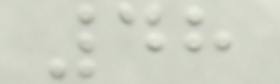48
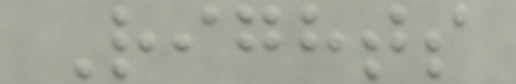Rights
